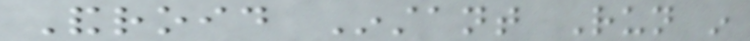Android Instant Run in
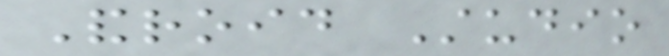Android Studio
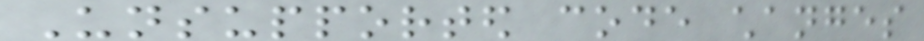Unsupported code changes
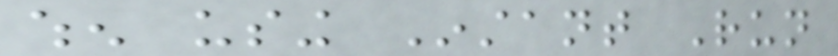when using Instant Run
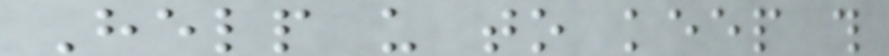Help us to keep this
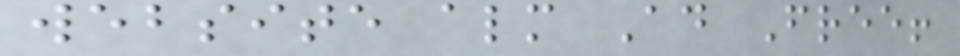website almost Ad Free!
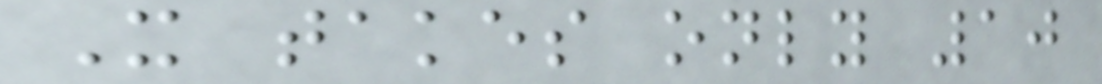It takes only 10
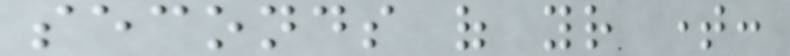seconds of your time:
